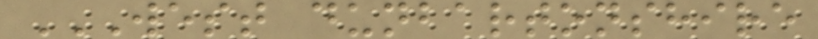WEST DUNBARTONSHIRE
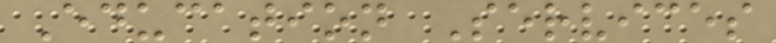Education Services
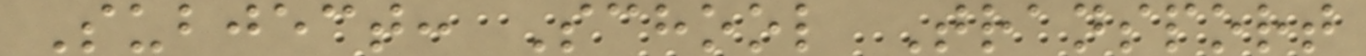Subject: School Transport
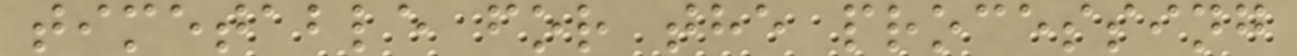timetable for the processing
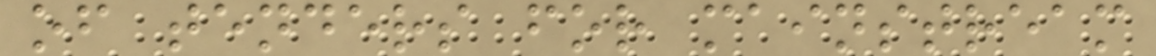of tenders for mainstream
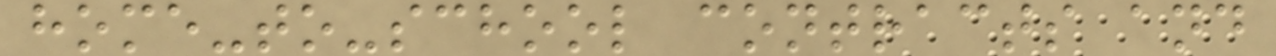home-to-school contracts and
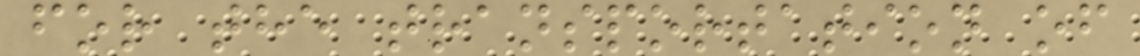for the transportation of
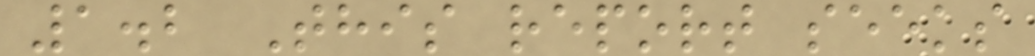1.2 This report seeks
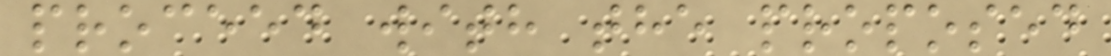proceed with the proposed
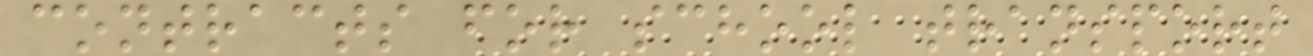contracts for school transport
